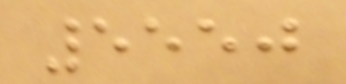5550
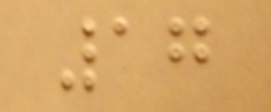17
